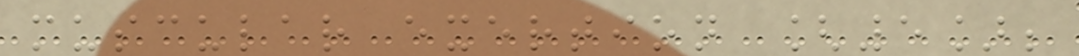muscular exertion [5];
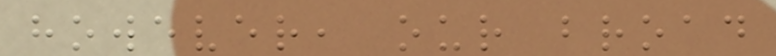however, our broad
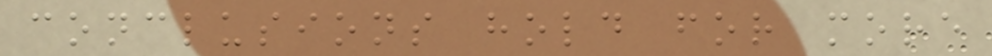conclusions hold for more
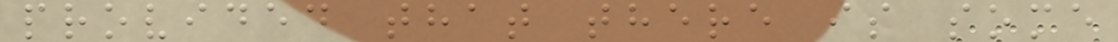provided that there is some
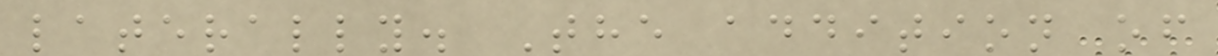laterally. The addition of
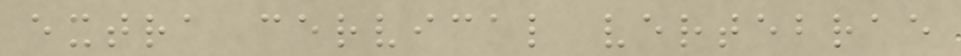extra cervical vertebrae
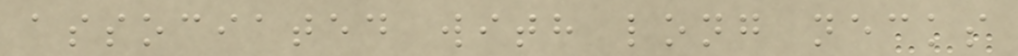associated with long necks
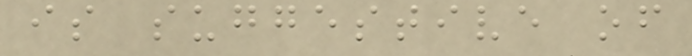is suggestive of
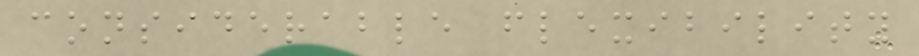considerable flexibility
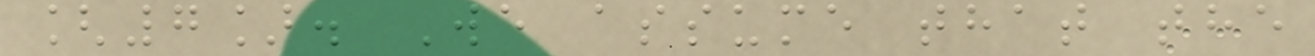[7]. We assume that the
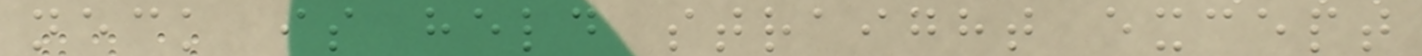neck is held straight except
